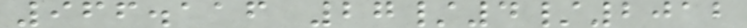966.116 27/4/2012
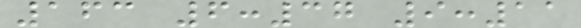163 6:37 9:11
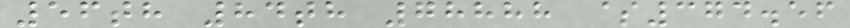56th 84th 78888 $374.56
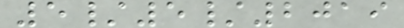5/5/2019
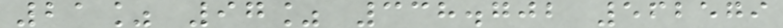21% 97% 338.702 562579
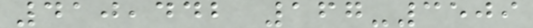410,442 167-3509
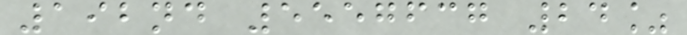192nd 5557637 24%
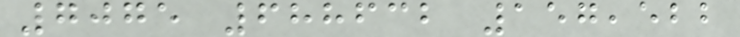7075 688632 157,522
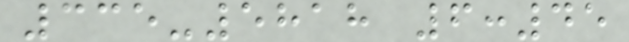335-5818 6:45
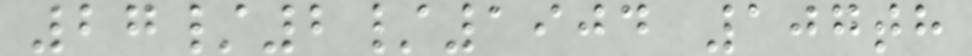27/2/1904 107th
